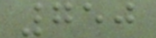750
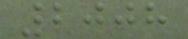2008
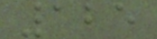125
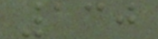130
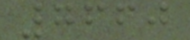7660
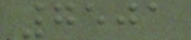7501
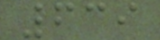639
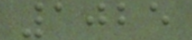1025
